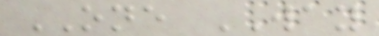ONE WAY
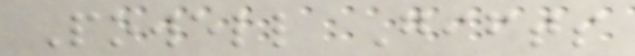Powell Gifts
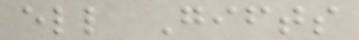ell Gifts
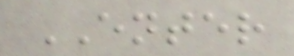ENTER
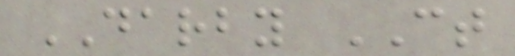DARBY CT
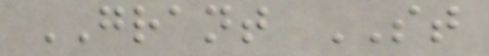GRANT ST
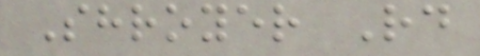Shroyer Rd
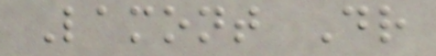Lamont Dr
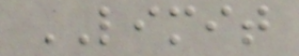LIMIT
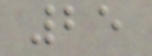25
